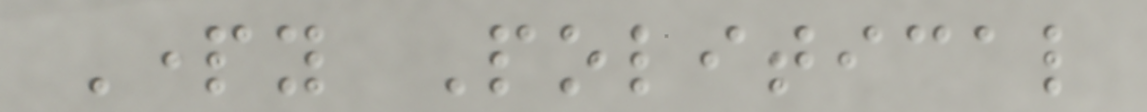Party Political
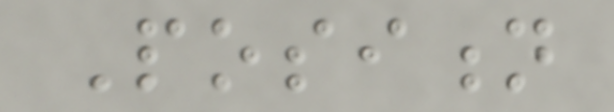Position
